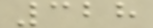328
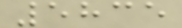5835
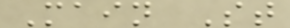Main St
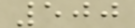500
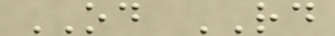OD RD
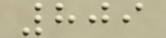809
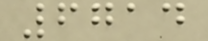6714
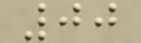00
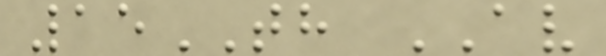15TH AV
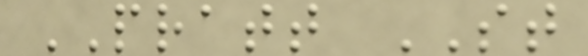PRATT ST
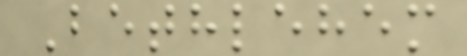Bethlehem
